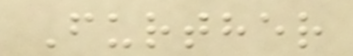Further
